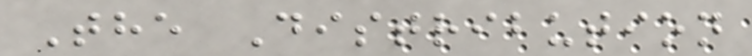The Distribution
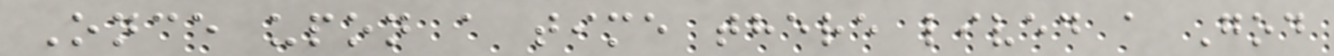Once upon a time there lived a God
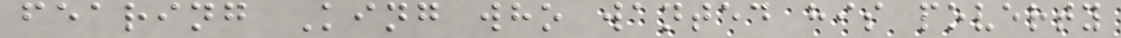fearing King who wanted his poverty
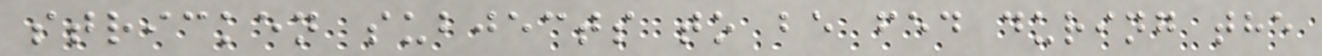stricken subjects to be fed during the
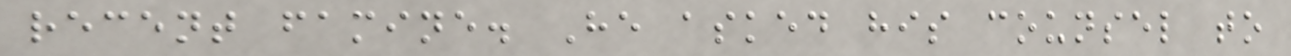recent famine. He asked his counsel to
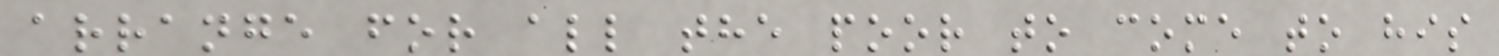arrange for all the poor to come to his
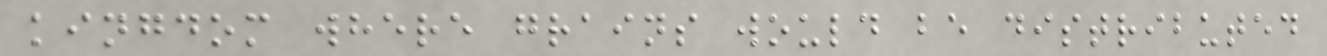kingdom where grains would be distributed
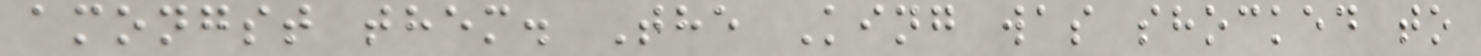amongst them. The King was shocked to
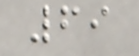69
